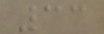33
